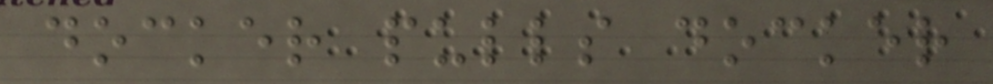docker pulls docker
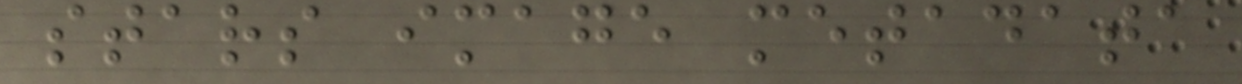stars image metadata
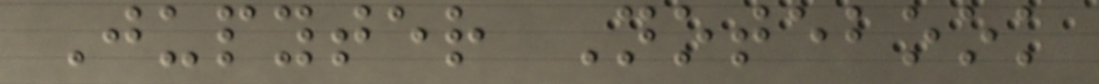Jupyter Notebook
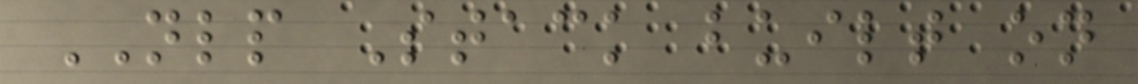NLP Stack built on
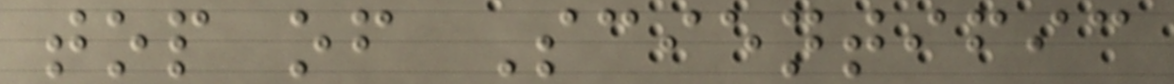top of Scientific
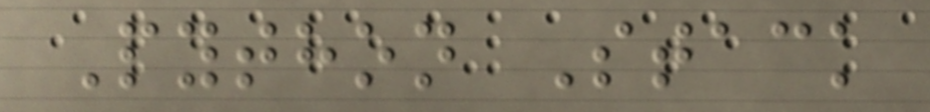Python Stack
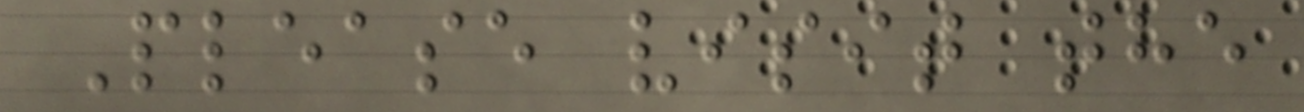Please visit the
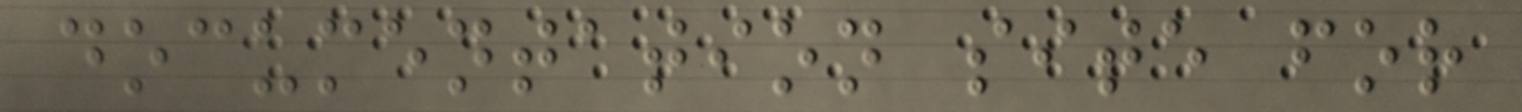documentation site for
